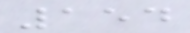154
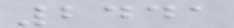2441
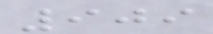909
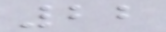22
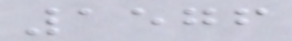1576
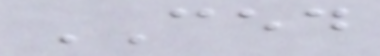CED
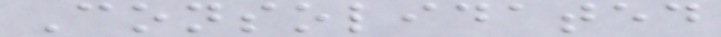Consolidated
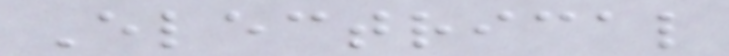Electrical
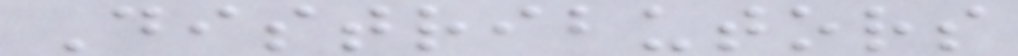Distributors
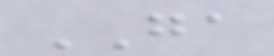GA
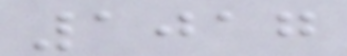1017
